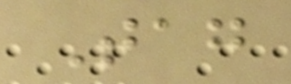Tag
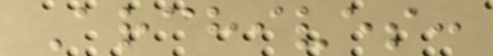Archives:
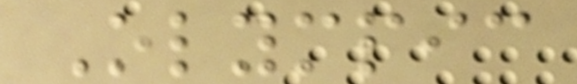Olympic
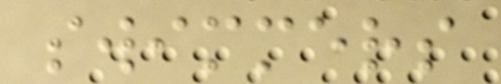swimmers
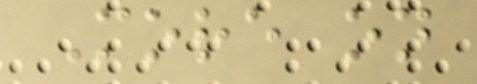More on
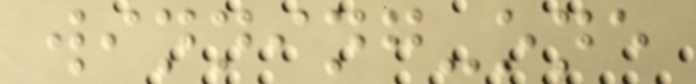winning-one
